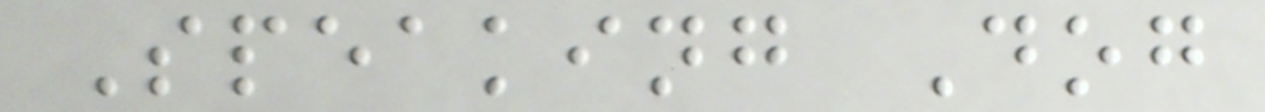Speaking Dog
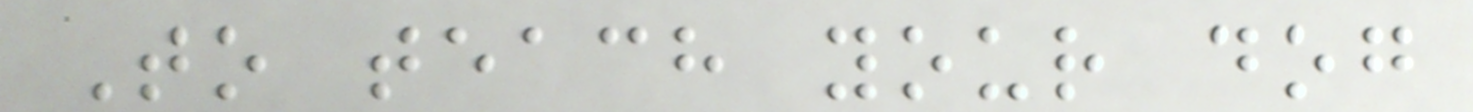To teach your dog
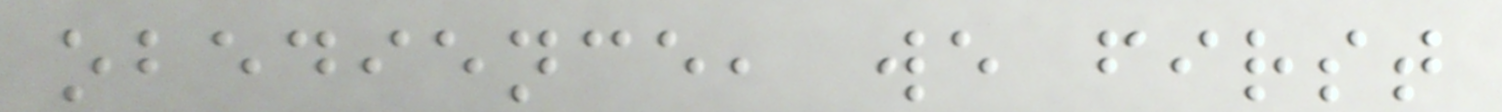obedience, we first
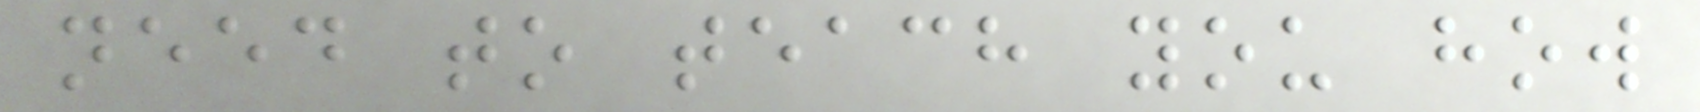need to teach you how
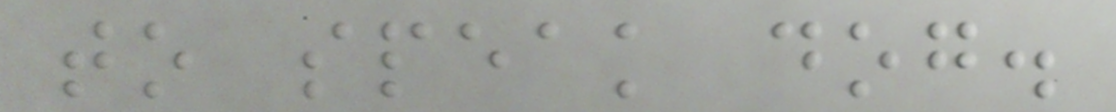to speak dog.
